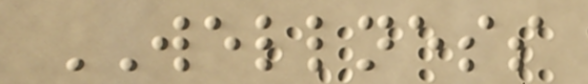WELLNESS
